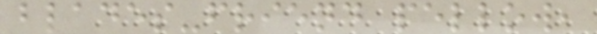blades-friend pellow,
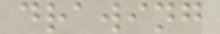drawing
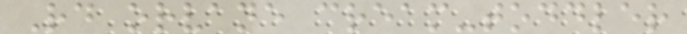Rd orvane cream-toddler
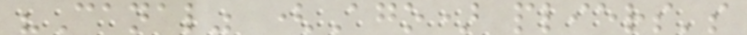"Canal" (Ago) pliers's
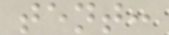tent:
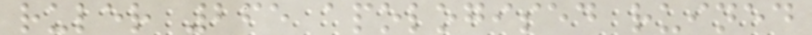ruler 265 apologised ruined
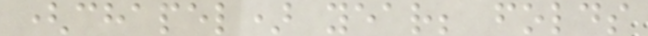(chapel) year; folds
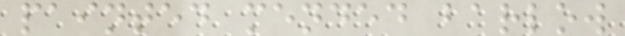painted mended barlow
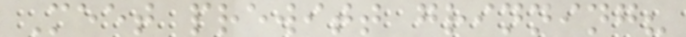Meet prewitt grinning?
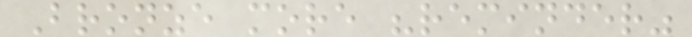Bronze more "reminder"
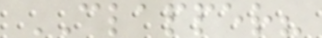CLAPPER?
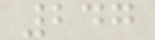247
